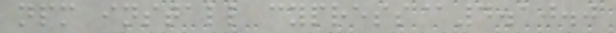npm install cypress@4.10.0
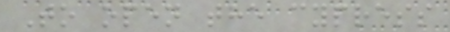To open the cypress
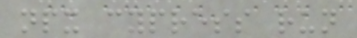npx cypress run
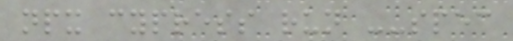npx cypress run --spec
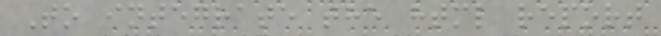To integrate the html report
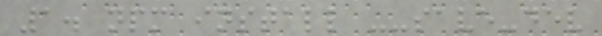1. npm install --save-dev
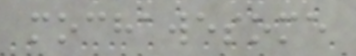mochawesome
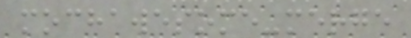mochawesome-merge
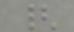{
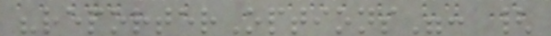"reporterOptions": {
